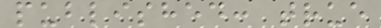published: true
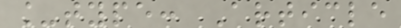_type: Article
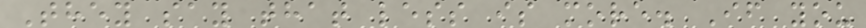They say that less is more. If you
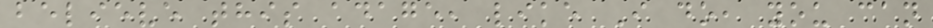believe this adage, like I do, you can
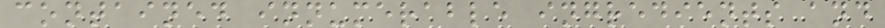contained innumerable ingredients and
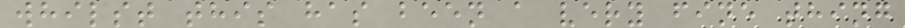whilst this has been a very fine thing
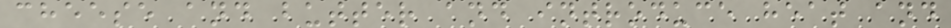cheese and butter and introduce heat and
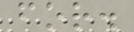for.
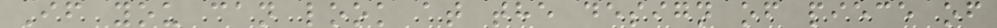If you can look at the design of piece of
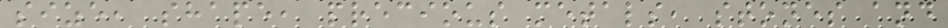size, shape, precious metals, stones and
